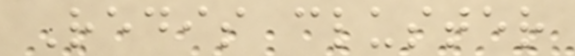Redis cluster
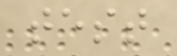test
